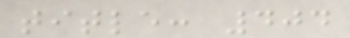title: 404
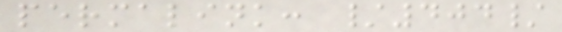permalink: /404/
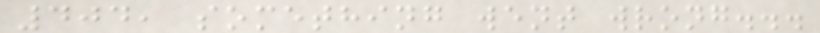404, something went wrong...
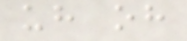uh oh
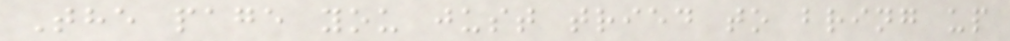The page you just tried to bring up
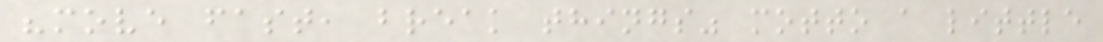"move fast, break things" motto a little
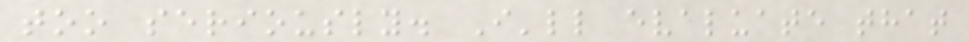too seriously. I'll evaluate that
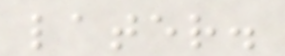later.
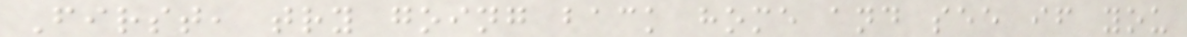First, try going back home and see if you
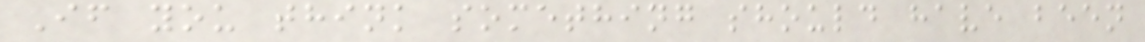If you think something should have been
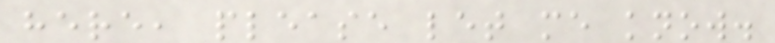here, please let me know.
